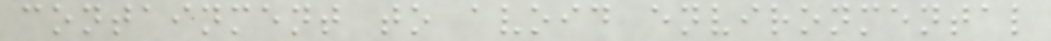containment to avoid environmental
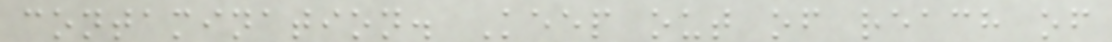contamination. Keep out of reach of
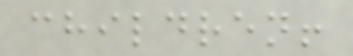children!
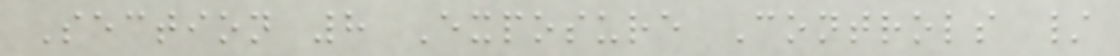Section 8 Exposure Controls /
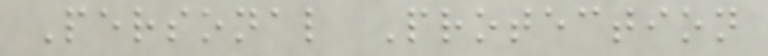Personal Protection
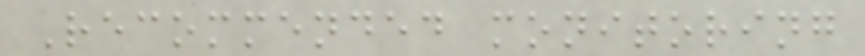Recommended monitoring
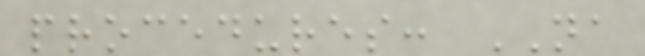procedures: NA
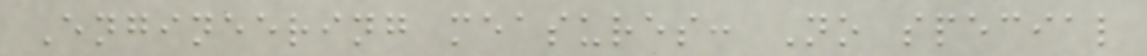Engineering measures: No special
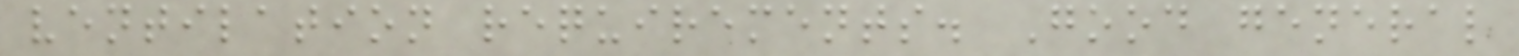ventilation requirements. Good general
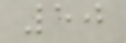50
